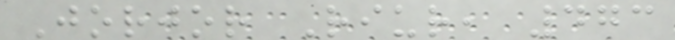Jorjor Riur, 473
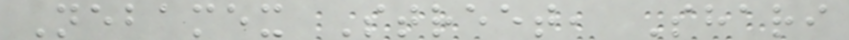Nebamex Street, Shari
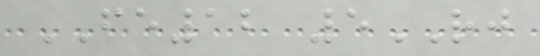FE12 5RJ
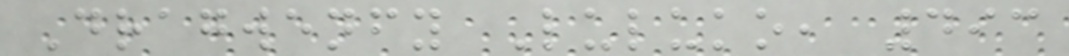Dragwenfy Luluko, 493
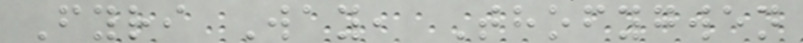Fyri Way, Thofygwen
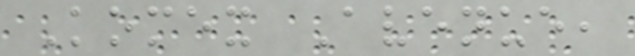Komex Avenue,
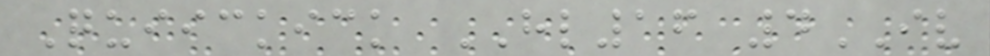Quiickick HL16 4IV
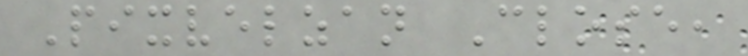Pixvelzan Close,
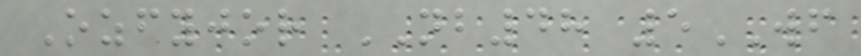Ozfyjor NB48 5WF
